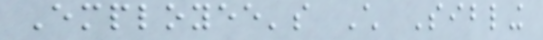Employee's Child Sibling
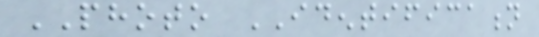PHOTO IDENTIFICATION
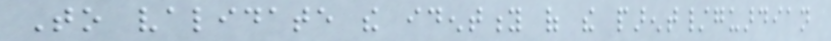To validate the identity of the parent/guardian
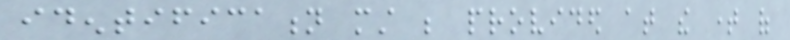identification must be provided at the time of
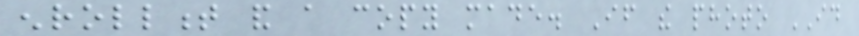enrollment and a copy made. If the photo ID
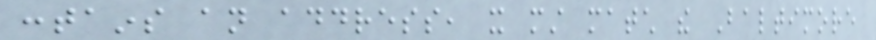contains an address, it must match the Baltimore
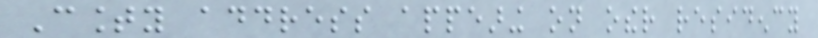County address appearing on other residency
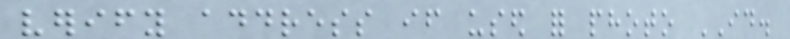verify address if used for photo ID.
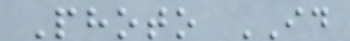Photo ID
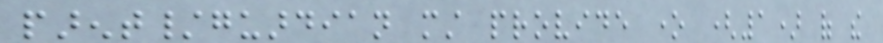parent/guardian must provide one (1) of the
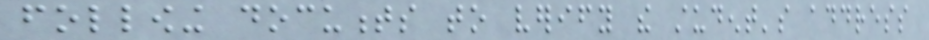following documents to verify the student's address
